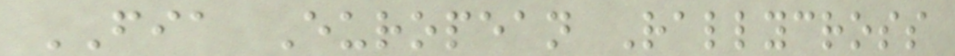FIA European Rallycross
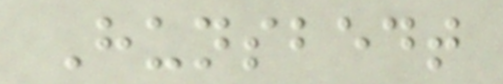Hunsbedt
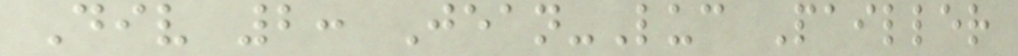Div 2: Jean-Luc Pailler
